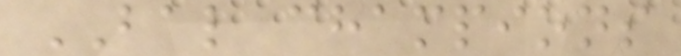BAL champions
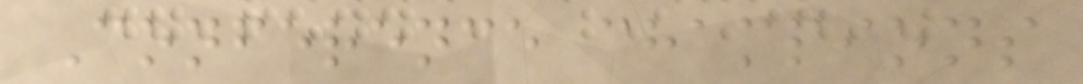Conference champions
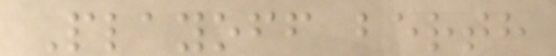Playoff berth
